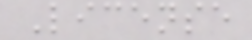License
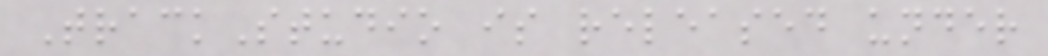TrackStudio is released under
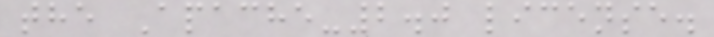the Apache-2.0 license.
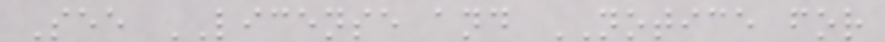See LICENSE and NOTICE for
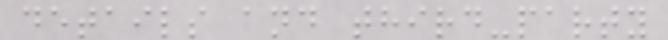details and third-party
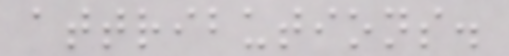attributions.
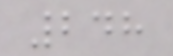248
